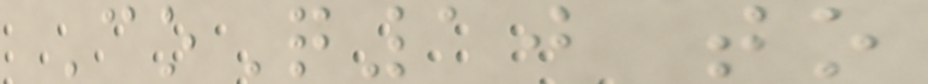CoQ10 to
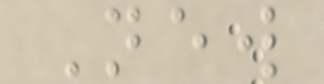New
